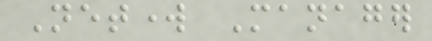Network Manager
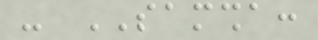- SAMSHA:
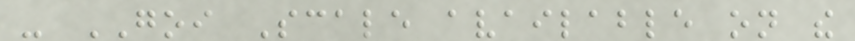- GOI Scale available on the
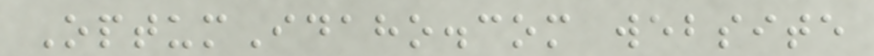OptumIdaho.com website
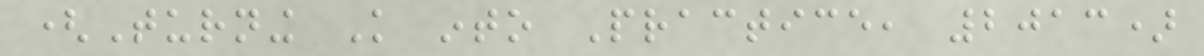(Turning Knowledge into Practice, 2013)
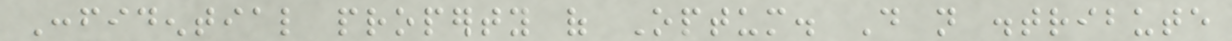Confidential property of Optum. Do not distribute
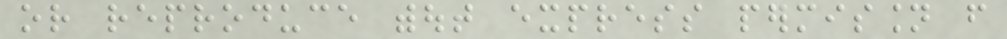or reproduce without express permission from
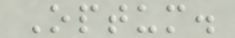Optum.
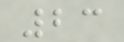23
